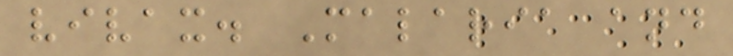vivax. Malaria and
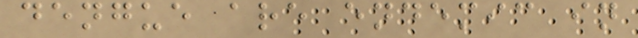dengue are endemic in
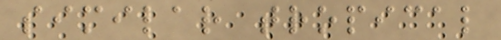similar tropical
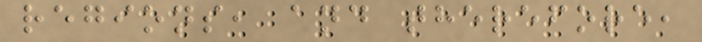regions, and therefore,
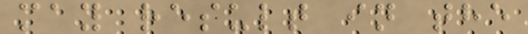may result in the
